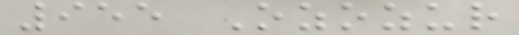955 Ozozur
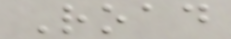Road
